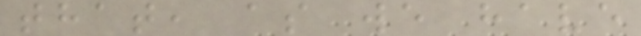that, as we have
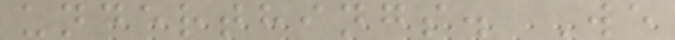underthings. We
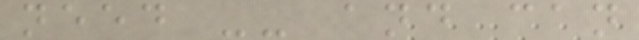need -- and can
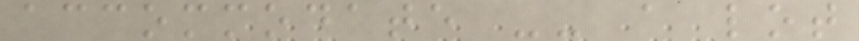accommodate -- a lot
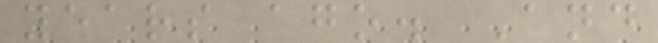years ago. And
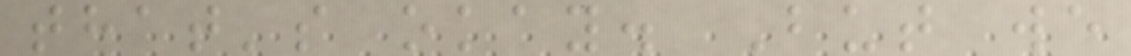that's okay. But we
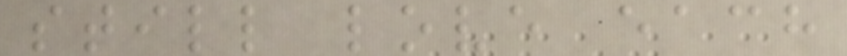still love each
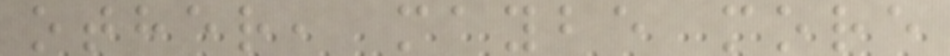other, maybe more
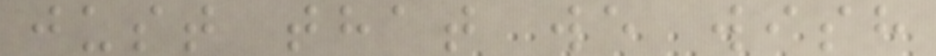just that we wish
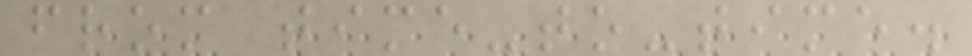from time-to-time.
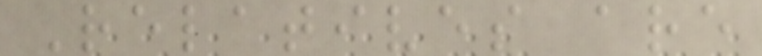Relatives are
